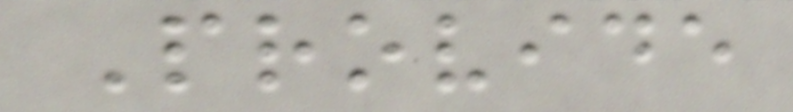Provide
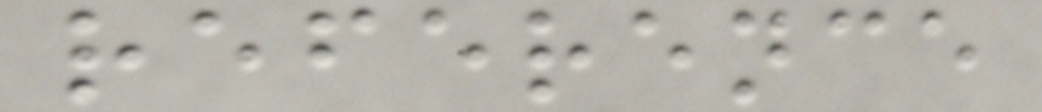reference
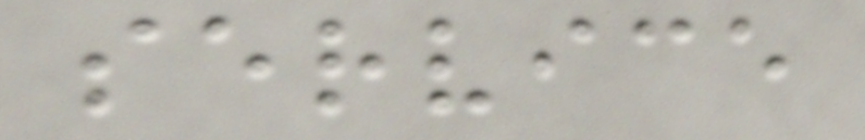service
